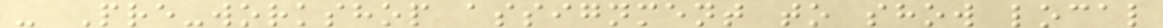- Pre-workshop assignment to show local
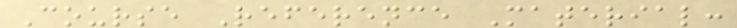Course Reference Material:
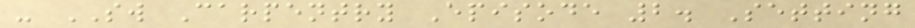- SW Carpentry Episode 2. Setting
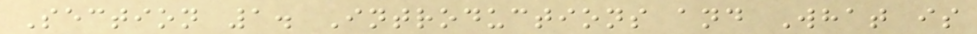Section 1. Introductions and What is
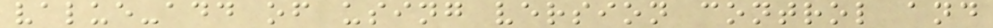value-add of using version control and
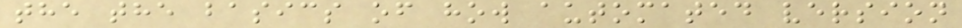the the basics of how automated version
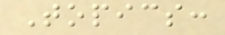Topics:
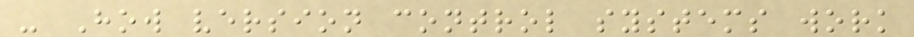- How version control systems work
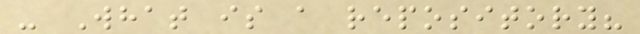- What is a repository?
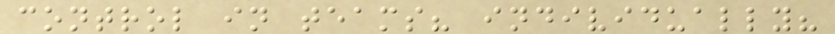control in teams? individually?
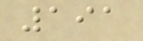191
